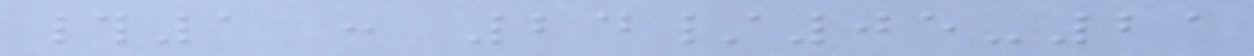#1 : 24/05-21
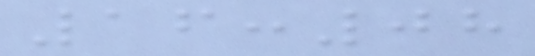16:08
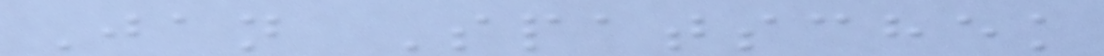Jan Spatschek
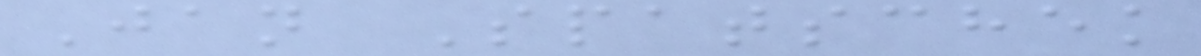Jan Spatschek
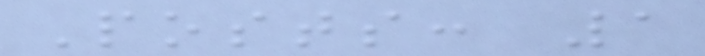Posts: 1
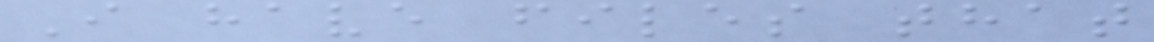I have files that
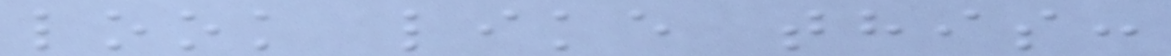look like this:
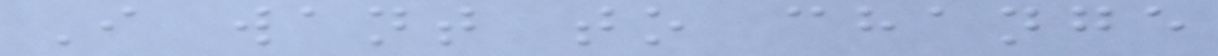I want to change
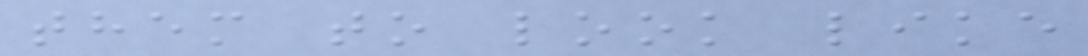them to look like
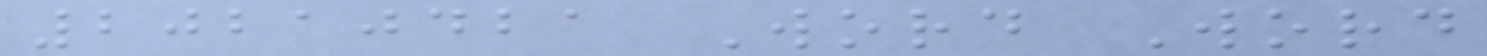20210421 Word Word
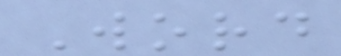Word
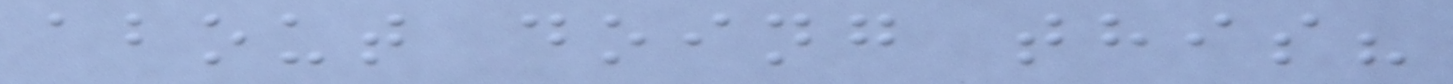about doing this?
